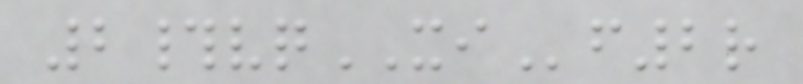2#vqXIf2r
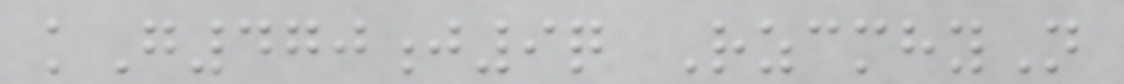kG470j9q RzcmhyN
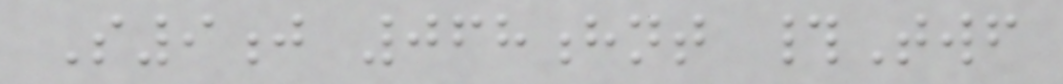S9j 068hnt #Twf
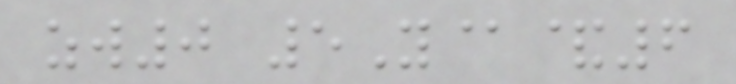zw0 5Y@&6
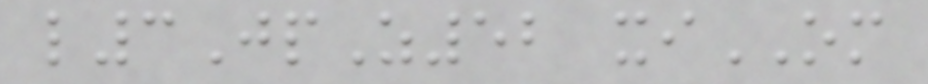l3JpZ52 xiOM
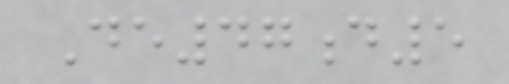De47d5
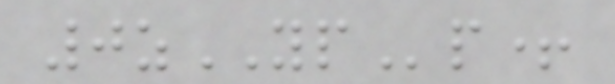0zYPp+
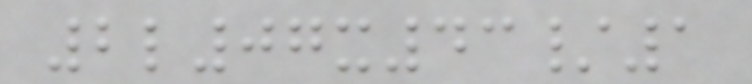2l07x43/1
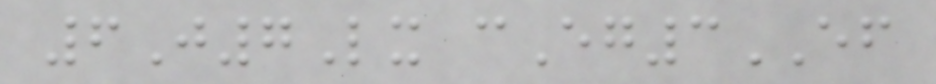6J7Lx cEg3EF
